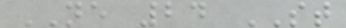NE 24 ST
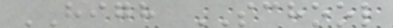HIGH SCHOOL
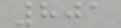801
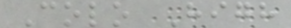Colo High
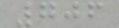706
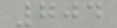704
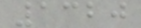1320
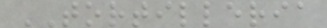TORTILLERIA
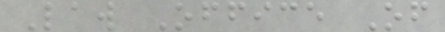Law Office Of
